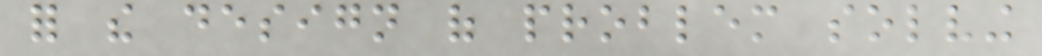for the design of problem solving
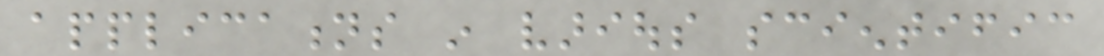applications in various scientific
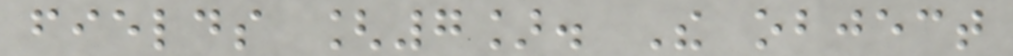fields [7]. The object
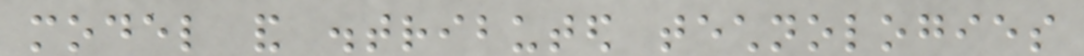model and distributed technologies
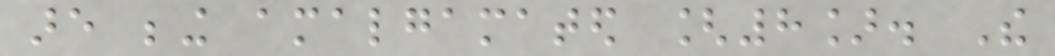are being amalgamated [8]. The
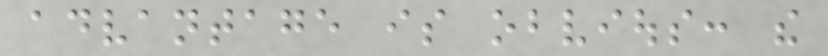advantage is obvious: the
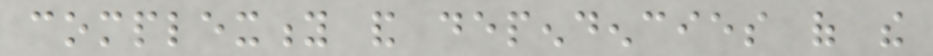complexity and dependencies of the
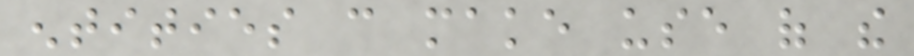entities can make use of the
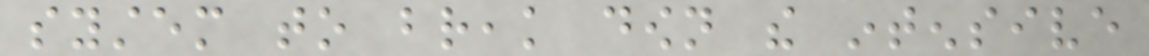system to break down the intensive
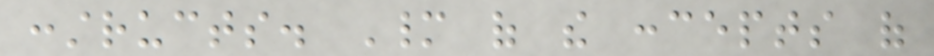constructs. Many of the concepts of
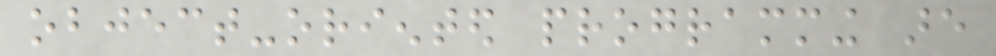object-oriented programming are
